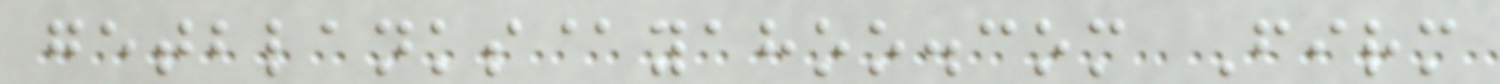getblanks@yahoo.com Firm
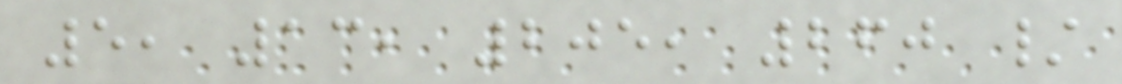5, 13, 205, 260 /
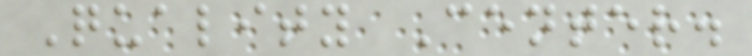Quality Center.
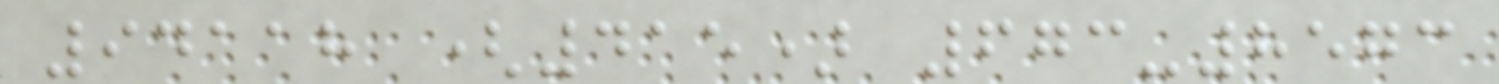94118 (415) 673-8573
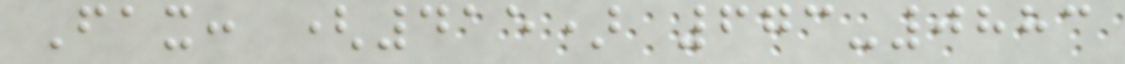Fax: (415) 673-0883
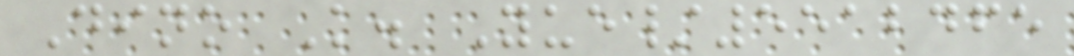Dino K. Yue/5512465
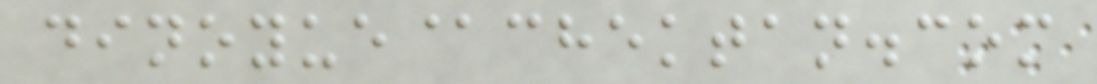dinoyue@chektan.com
